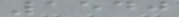1540
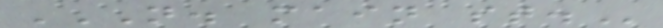N. MAIN ST.
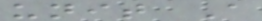unit A
